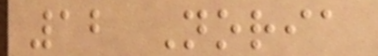12 Noria
